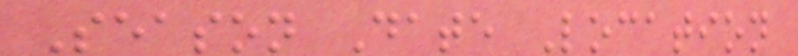Season Date Location
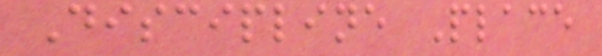Discipline Place
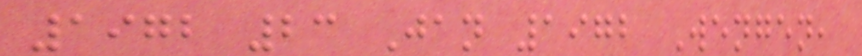1972 23 Jan 1972 Wengen,
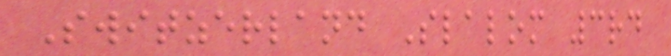Switzerland Slalom 3rd
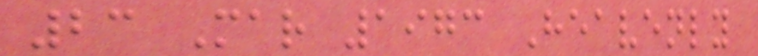23 Mar 1973 Heavenly
